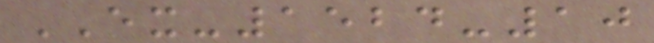EX-1524-10
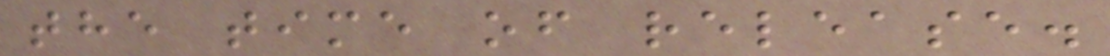the time of release.
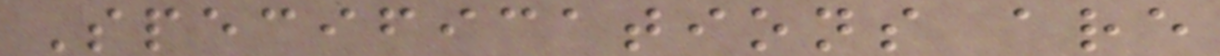Specifications are
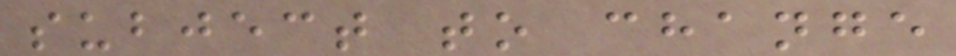subject to change
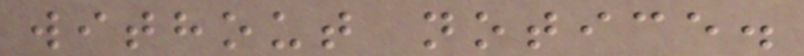without notice.
